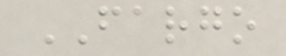FARGO
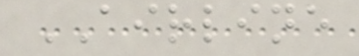AIRLINE
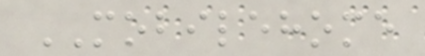MOBILEHOME
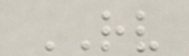RV
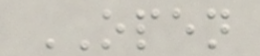OPEN
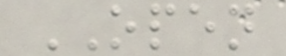OPEN
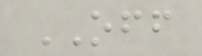OFF
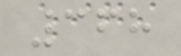368
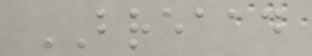BREAAD
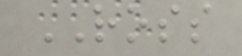ROSS
